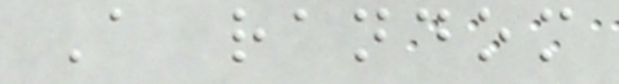A random
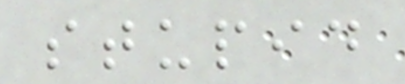stupid
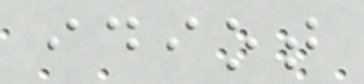idiot
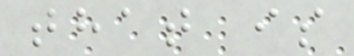that is
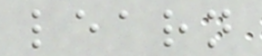learn
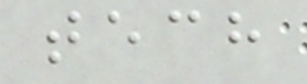tech
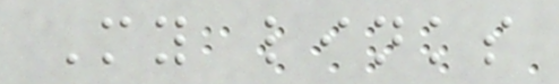My links
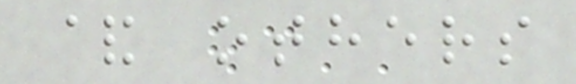& others
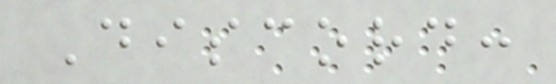Discord:
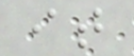it
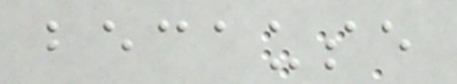because
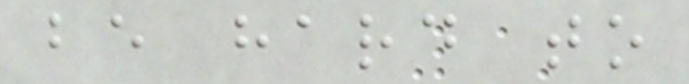be hard to
